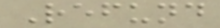Refund
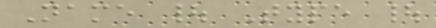Name | Type |
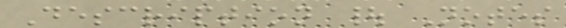Description | Notes
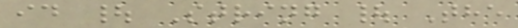id | String | The
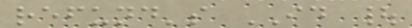refund's ID |
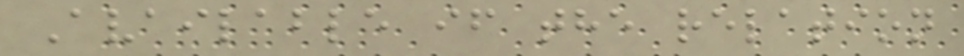Available if the relation
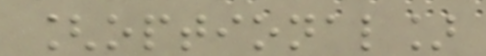[optional]
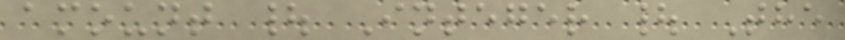amount | Integer | The
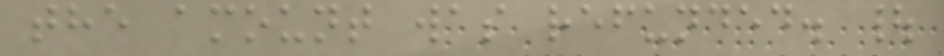the amount was refunded. |
